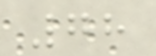78
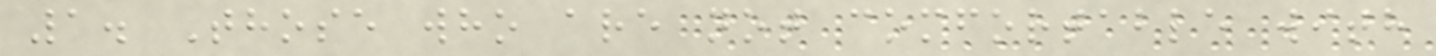1. Those who are not comfortable with
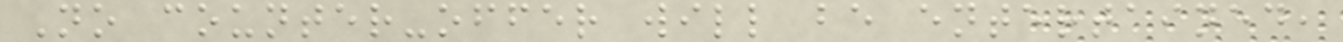No counter-offer will be entertained,
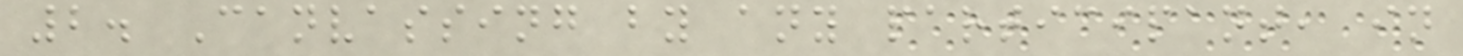2. Canvassing by any participant, in
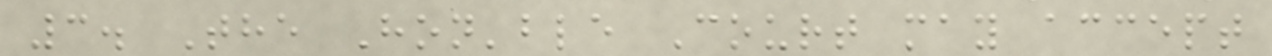3. The Hon'ble Court may accept
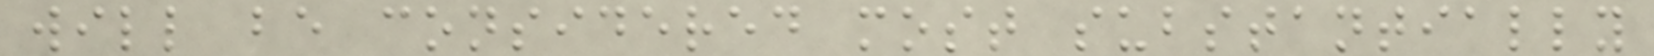will be considered most substantially
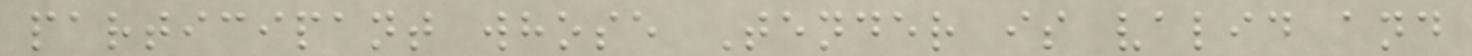participant whose Tender is valid and
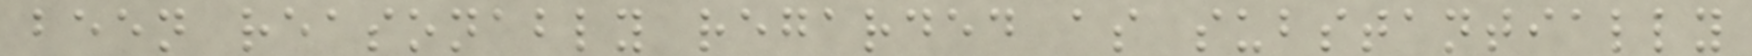been reasonably regarded as substantially
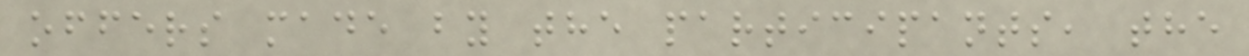offers made by the participants, the
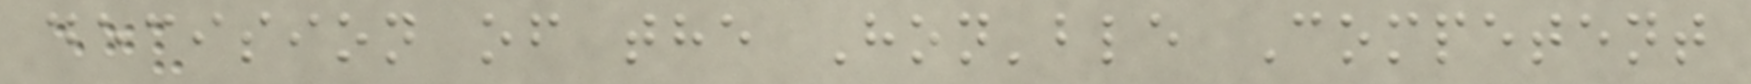decision of the Hon'ble Competent
